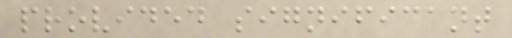provided significant
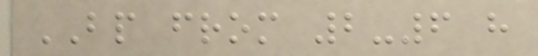BP from 2-6 h
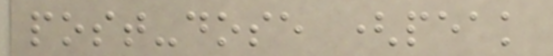post-dose (peak
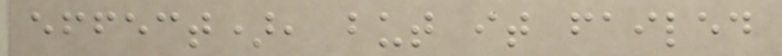effect), but it failed
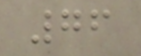76
